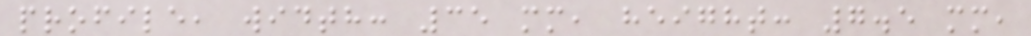profile, width: 35 mm, height: 7.5 mm,
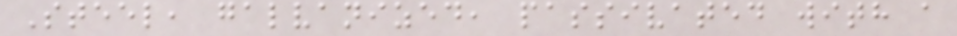Steel, galvanized, passivated with a
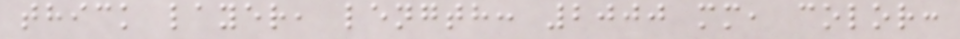thick layer, length: 2000 mm, color:
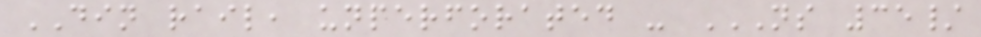DIN rail, unperforated - NS 35/
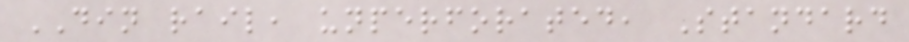DIN rail, unperforated, Standard
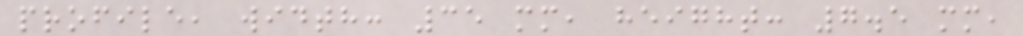profile, width: 35 mm, height: 7.5 mm,
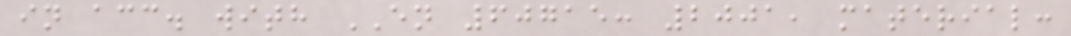in acc. with EN 60715: 2001, material:
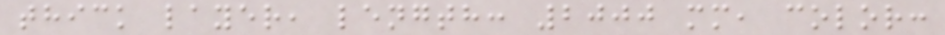thick layer, length: 2000 mm, color:
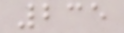235
